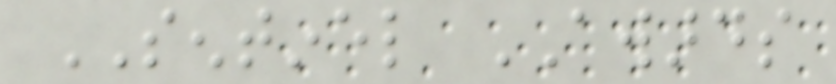SENTINEL AWARDS
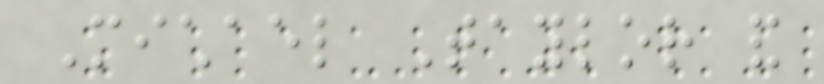Michael Taylor and
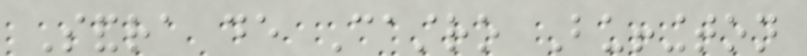Sandra de Castro Buffington
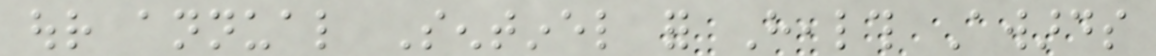our annual Sentinel for Health Awards
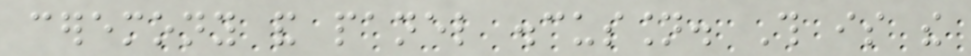ceremony and panel discussion. This is the
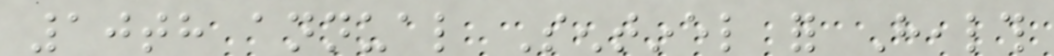10th annual Sentinel for Health
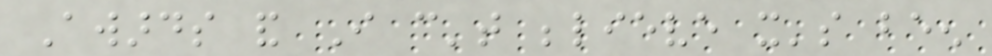Awards and I can't believe it's been
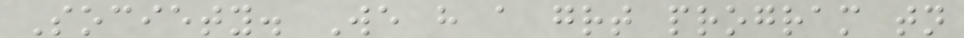Society. We have a great program tonight
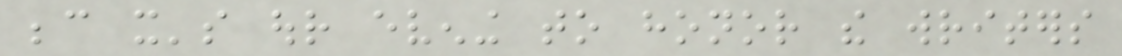because it's our evening to honor the writers
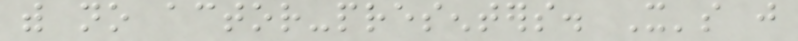with no actor-presenters. It's just
